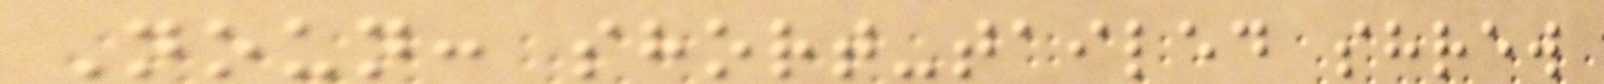Noun: short-tailed shrew
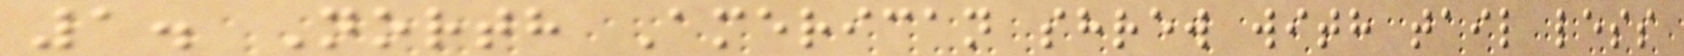1. North American shrew with tail less
